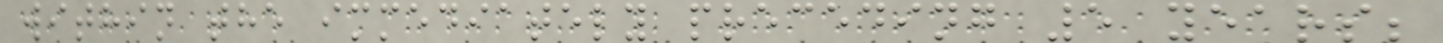within the immediately preceding 5 years;
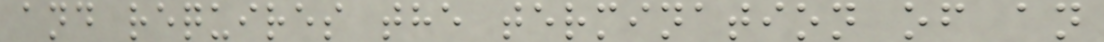and requires the termination of an
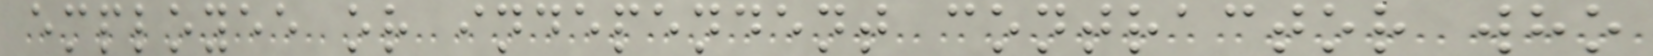employee or independent contractor who
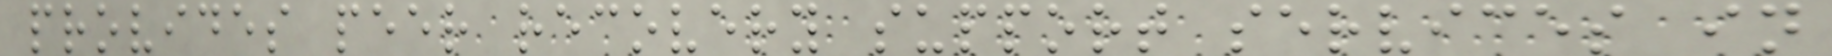provides peer recovery support services in
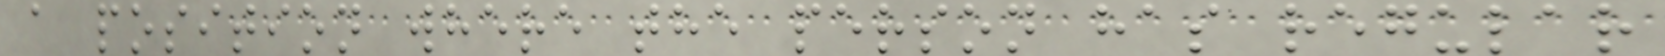a position where the person has regular
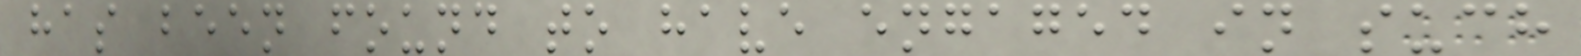has been found to have engaged in such
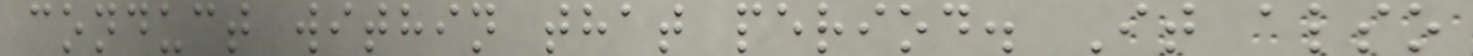conduct within that period. It also
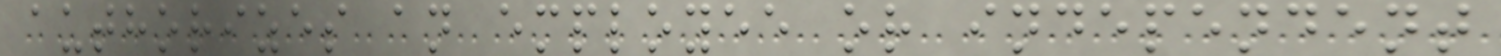authorizes an employee or independent
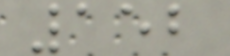152
